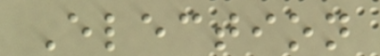Election
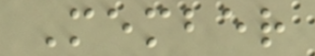Member
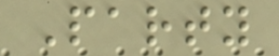Party
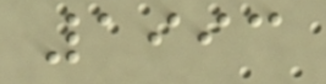1993
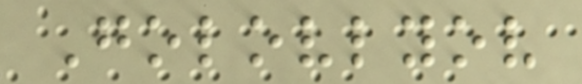Golovlyov
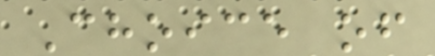Choice of
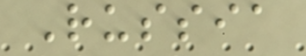Russia
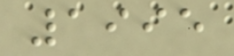1995
